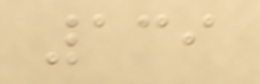139
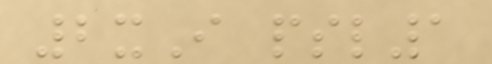2xI psl1
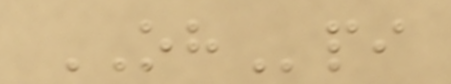OHpi
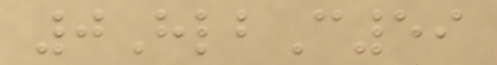0HlbC59
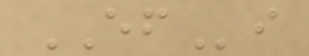EFi
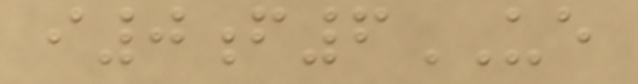i0f6UE
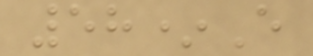58*E
